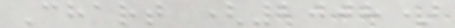Chart (2008)
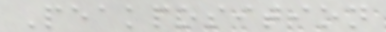Peakposition
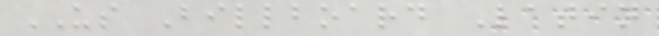US Billboard Latin
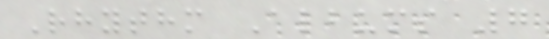Rhythm Albums 7
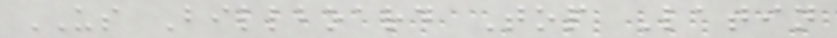US Billboard Top Latin
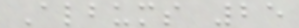Albums 25
